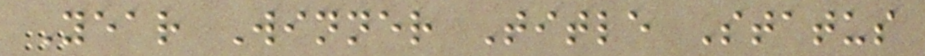Year Winner Title Status
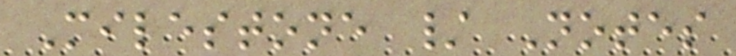Milestone / Notes
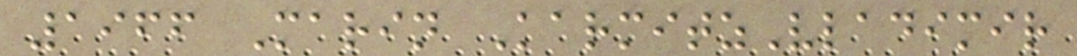1966 Marin KarmitzVladimir
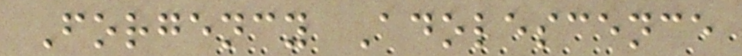Forgency Adolescence
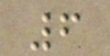6
